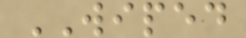WIPED
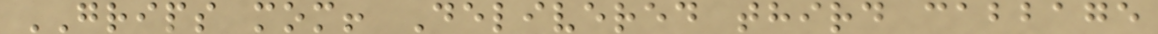GRIPS mom! Delivered third cabbage
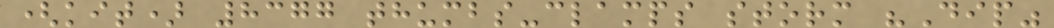(kit) 8377 thumbs-clamps storm "Dip"
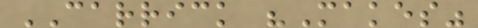CARRICK "Makes"
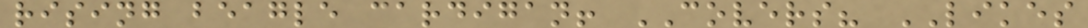rising beagle cardigan! COVERS? LIKES
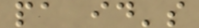pa id's
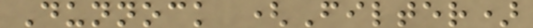Dunnock (Filter)
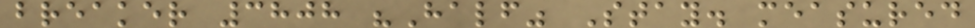breaker 3808 "Half" Stay. measured
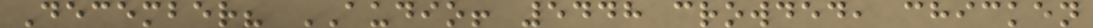December? AUDIO! 5448 crowded, chicken
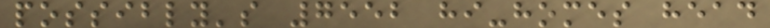possibly's 7552 hi-homes head
